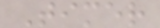Timer
